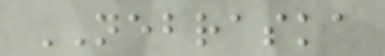NEBRASKA
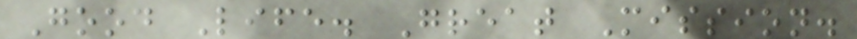Good Life. Great Mission.
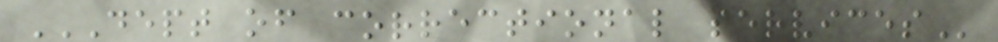DEPT OF CORRECTIONAL SERVICES
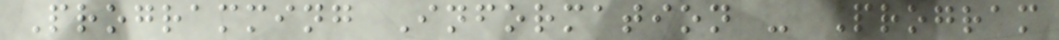Programming Information - Program
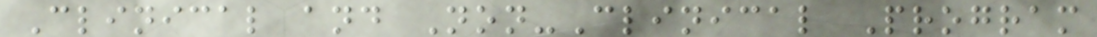Clinical and Non-Clinical Program
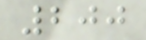200
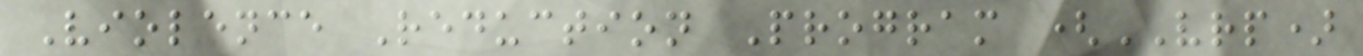Violence Reduction Program (VRP)
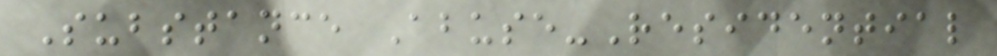Substance Abuse-Residential
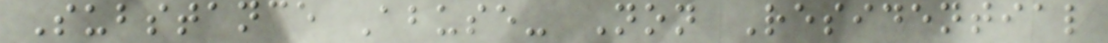Substance Abuse- Non Residential
